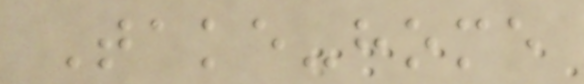Take-home
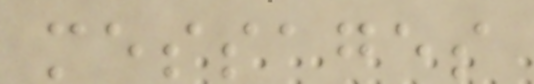messages
